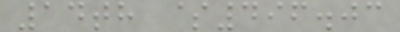14th $496.03
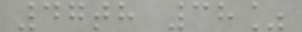47th 38%
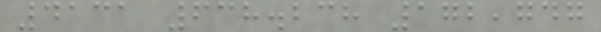4131 638.238 172,747
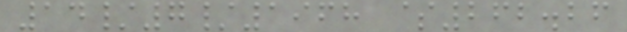14/7/1968 $262.26
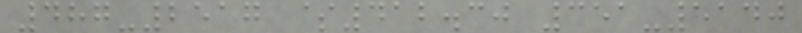487-2517 $412.30 351-5140
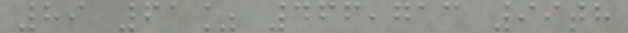89 61% 466,713 99th
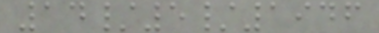14/5/1946
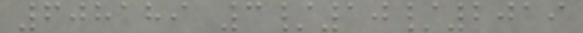608189 3/10/2019
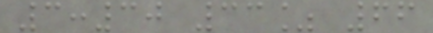3:30 33% 66
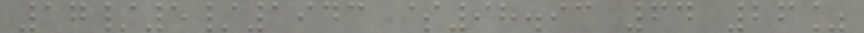17/5/1943 $98.93 64 26%
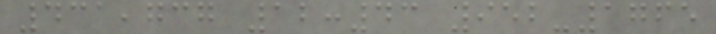431,737 12:43 952-1765
